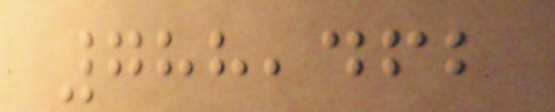788,462
